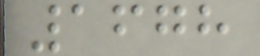1678
